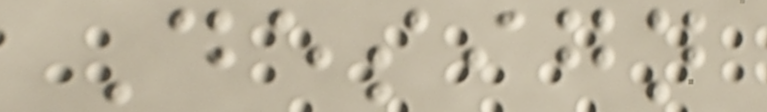Design
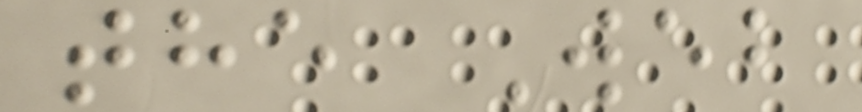the Web
